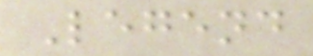Legend
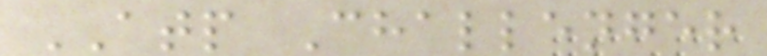ATP Challenger
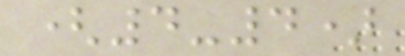(4-4)
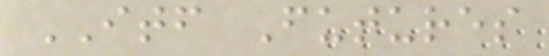ITF Futures
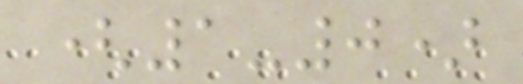(1-0)
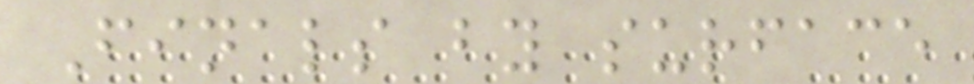Finals by surface
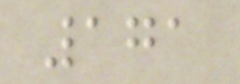171
